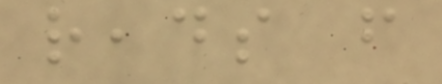reads from
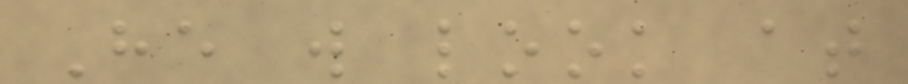He will look at
